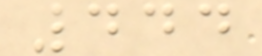444
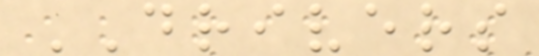DRIVERS
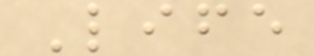Life
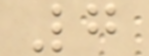7
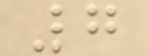7
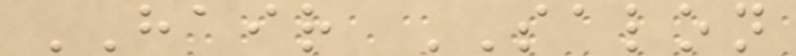HAIR SALON
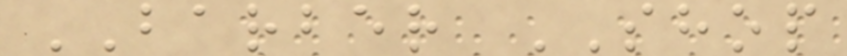BARBER SHOP
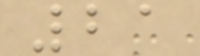21
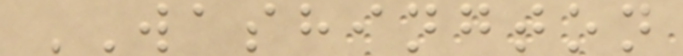WASHINGTON
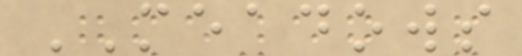MEADOWS
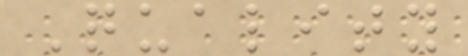Quality
